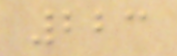223
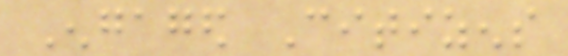Engaged Citizens
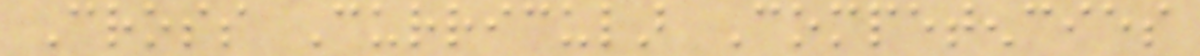Cross Curricular Competencies
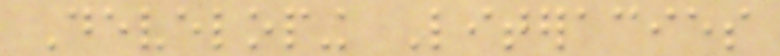Developing Literacies
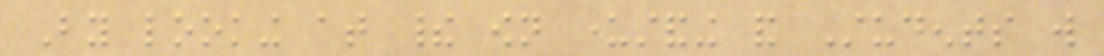By looking at their own understanding and Students will
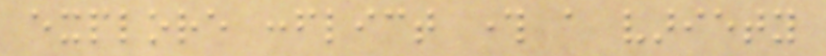explore conflict through a variety
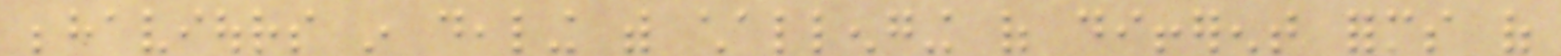behaviours in dealing with challenging of different forms of
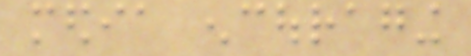media encouraging
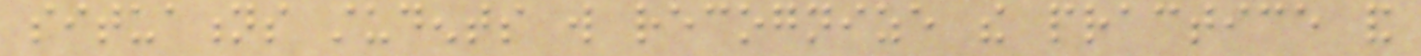situations students will recognize the practice and
